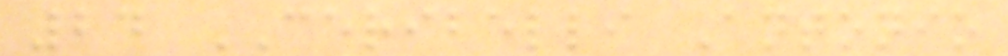24 CERIBELLI Antonio
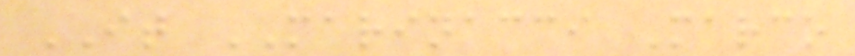IT MARINACCI Marco
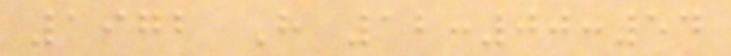1972 H 12:00:54
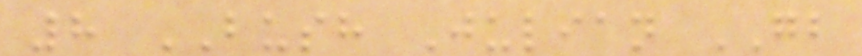8 BUSH Julian GB
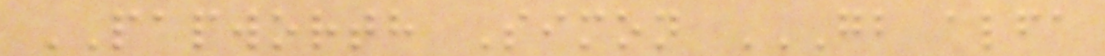PAPWORTH Simon GB ALFA
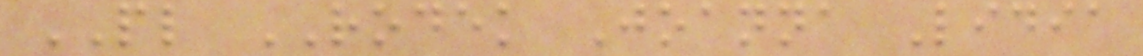PL RODEK Joanna Lidia
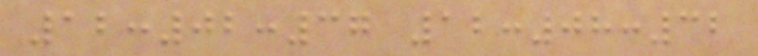12:02:37 12:08:32
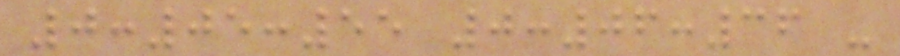0:05:55 0:06:36 -
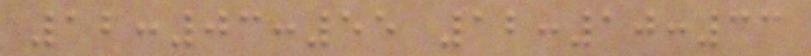12:03:55 12:10:33
